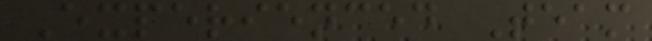Experienced Team
